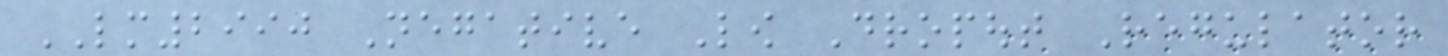LM2990 Negative Low Dropout Regulator
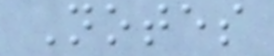Notes
